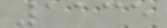1135
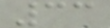33
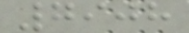7908
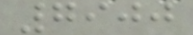7900
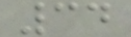34
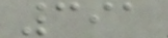391
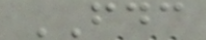FDC
